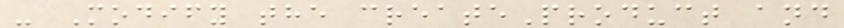- Modify the createProduct and
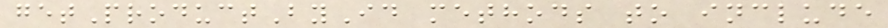getProductById methods to include
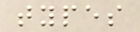types
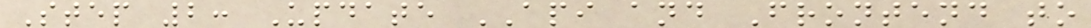Step 2: Update API and Frontend to
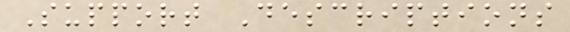Support Descriptions
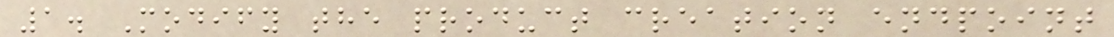1. Modify the product creation endpoint
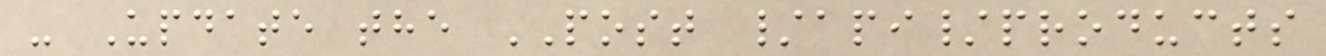- Update the POST /api/products
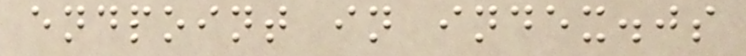endpoint in index.js
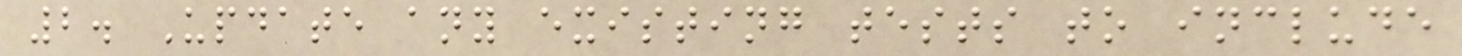2. Update any existing tests to include
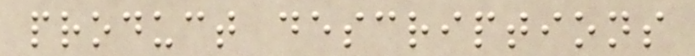product descriptions
